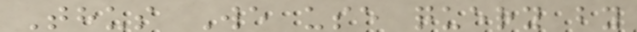Thus We use query by
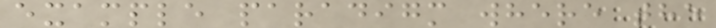example paradigm where the
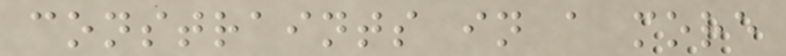constraints in a more
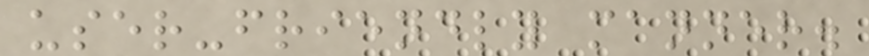user-friendly manner.
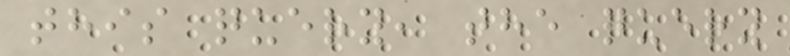this query, the query
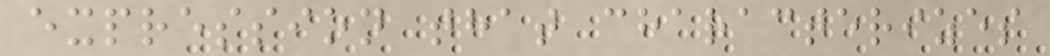expression that characterizes
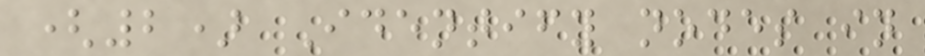(2) Identify nodes in
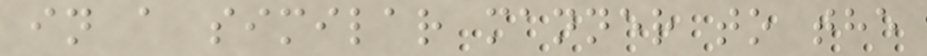in a similar manner to the
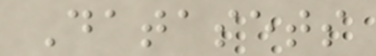Datasets
